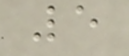5
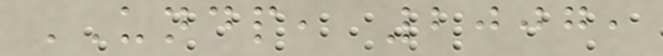UNDP, 2007,
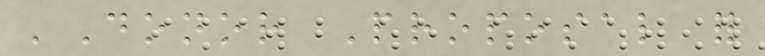'Donor Proposal for
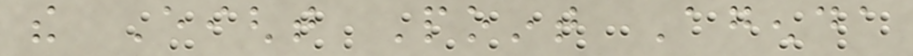the Eight Point Agenda
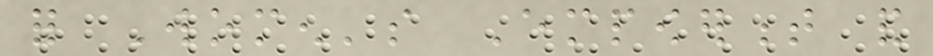for Women's Empowerment and
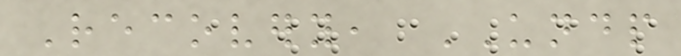Recovery, UNDP
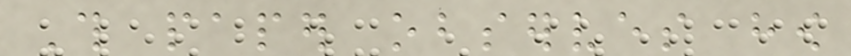This paper observes how
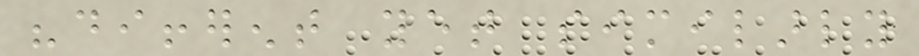"different yet similarly
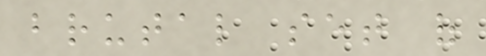brutal set of
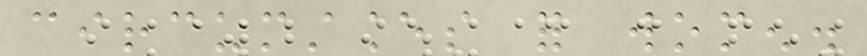circumstances for women.
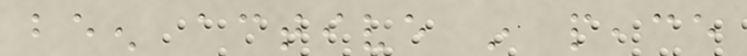been active in peace
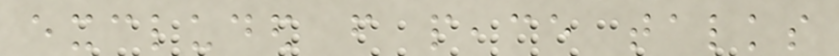excluded from peace talks
